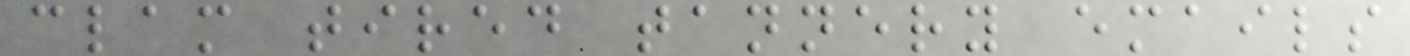clam tired tannery emails
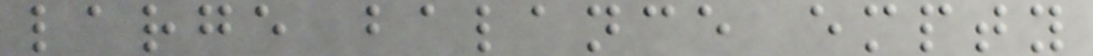large balance empty
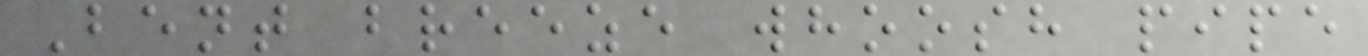Bent breeze whoosh pipe
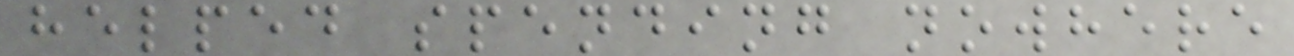helped spending nowhere
